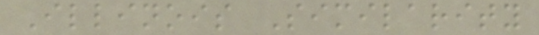Illinois Similarity
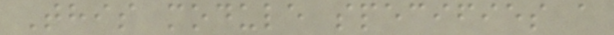This module specifies a
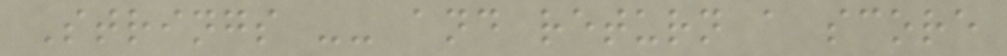Strings -- and return a score
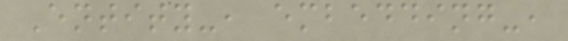Entity-, embedding-,
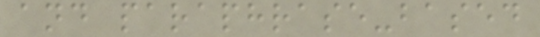and paraphrase-based
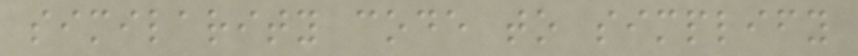similarity code to simplify
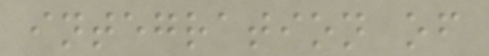integration of
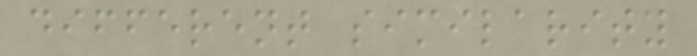different similarity
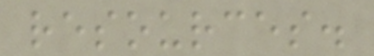resources.
